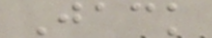Jack
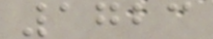1723
